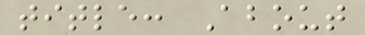title: About
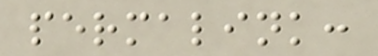permalink:
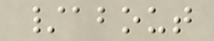/about
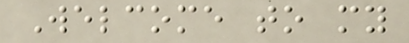Welcome to my
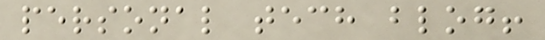personal tech blog!
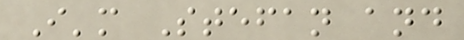I'm Stefan and
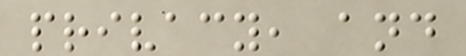privacy, and
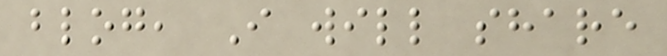blog, I will share
